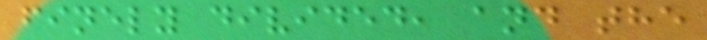finely divided, and the
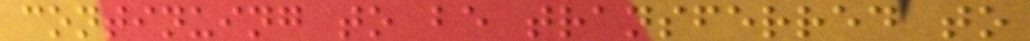continuing to be transferred to
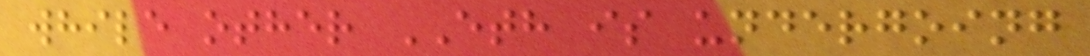while other ETH is undergoing
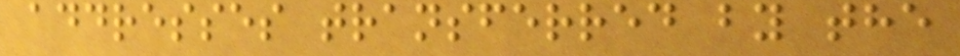addresses transferred by the
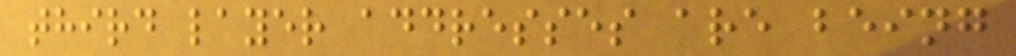third layer addresses are being
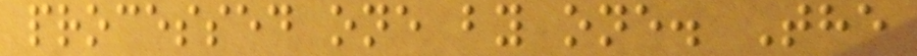processed one by one. The
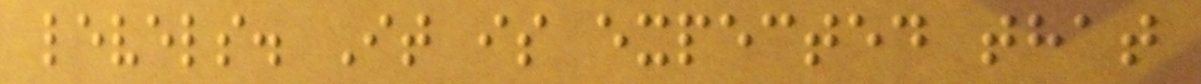levels. It is expected that
